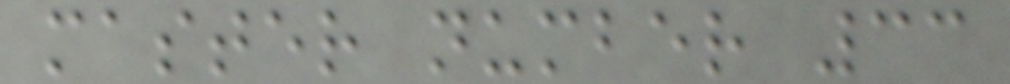master number 33
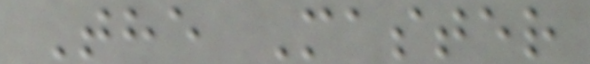The Master
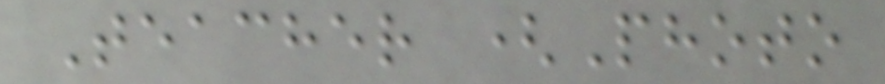Teacher (Photo
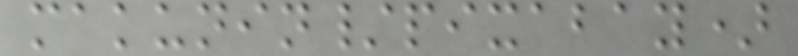makunin/pixabay)
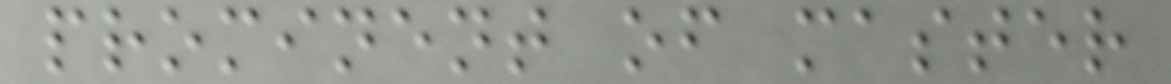prominent of master
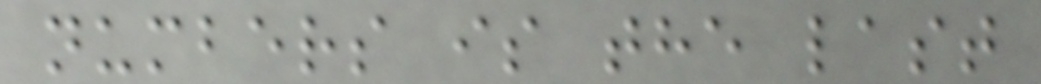numbers is the last
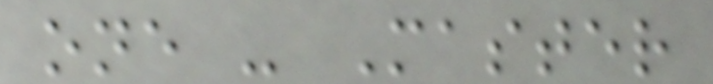one - Master
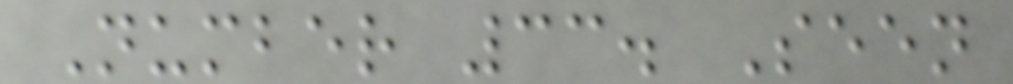Number 33. Seen
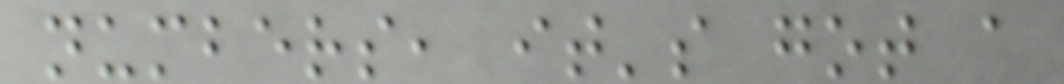numbers, it's got a
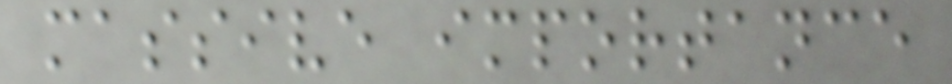massive importance
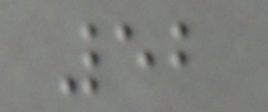52
